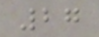27
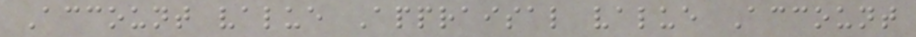Account value Appraisal value Account
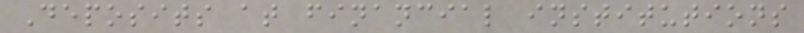Deposits at financial institutions
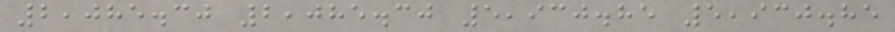2,085.30 2,085.30 5,930.85 5,930.85
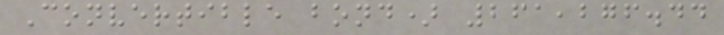Convertible bond) 261,276.44
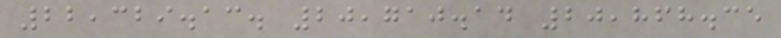22,329.13. 20,710.14 20,868.35
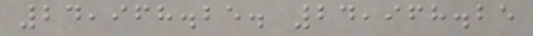24,968.25. 24,968.25
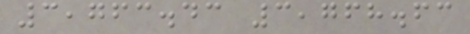3,763.43 3,768.63
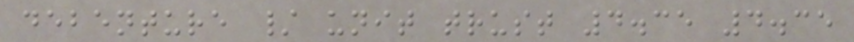debenture / unit trust 4.35 4.35
